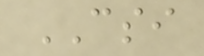CSI
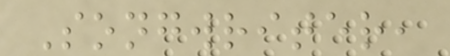Songwriter,
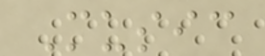Music
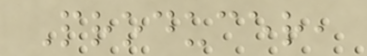Producer,
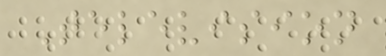Television
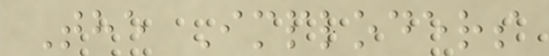The Imploders
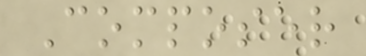Composer
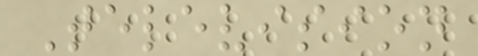Television
